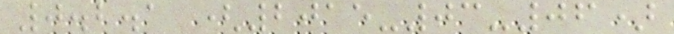0.2.1 (2015-03-06)
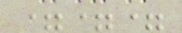===
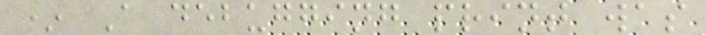* A debugging print was
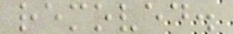removed.
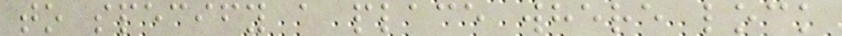to specify a place where lock
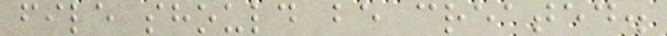file should be created.
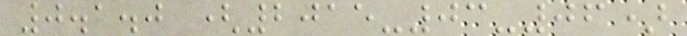0.1.0 (2015-03-06)
